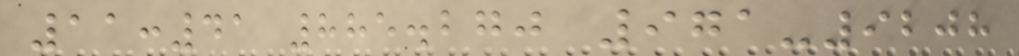11:41 885.270 971-9208
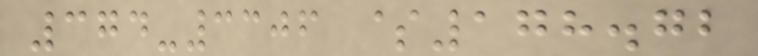374-3306 $178.72
